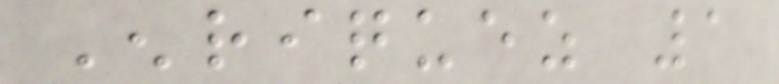Enriquez 1
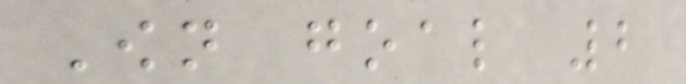Own goal 2
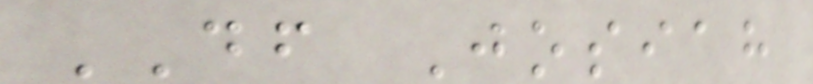DF Josiah
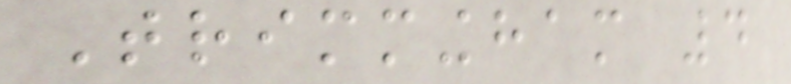Trimmingham 4
